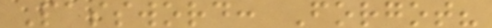Password: Forgot?
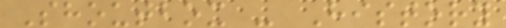Shoutbox - History
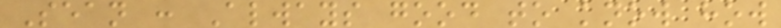Sean : Always good to know how
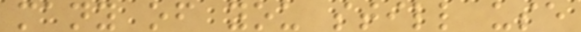many of you still use
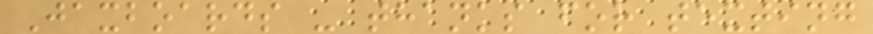Jaxboards - thanks for texting
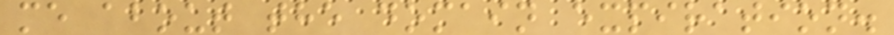me about the domain expiration.
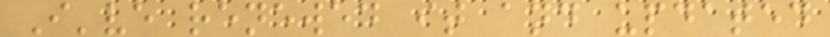I've renewed it and updated
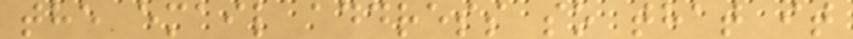the email address so that it
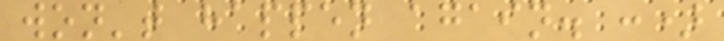won't happen again. :)
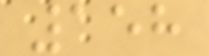158
